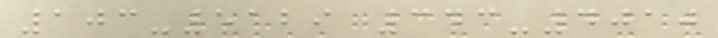103-5129 343-4010
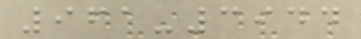961-3944
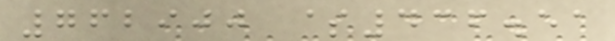762900 $436.51
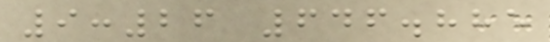9:26 646.885
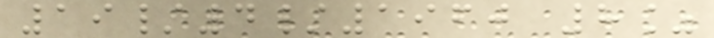19/4/1960 8%
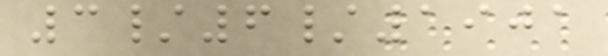3/6/1901
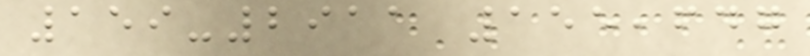159-2911 155,647
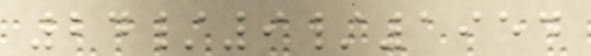24/9/1954
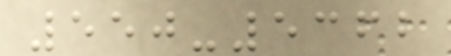550-5362
